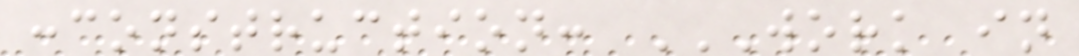:construction: WORK IN
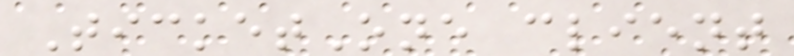TicketOne client
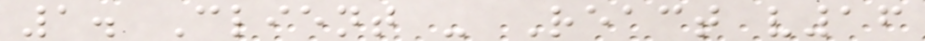1. Client - React v16
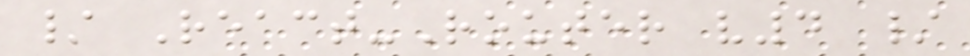/ React-Router v4 /
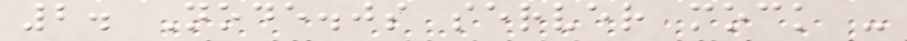2. Node.js server mock -
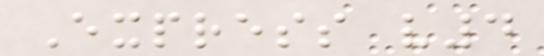Express v4
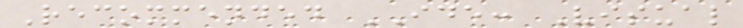Recommended IDE: Visual
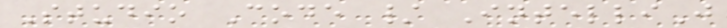Studio Code / IntelliJ
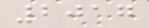2017
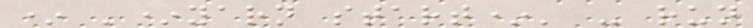* '*yarn start*' - run
